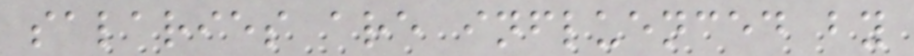salaries are influenced by
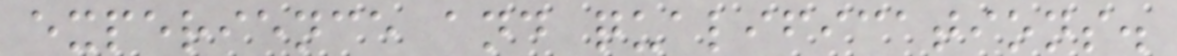experience and qualifications.
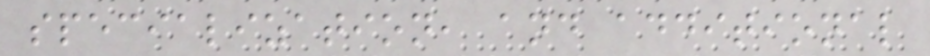specialization, and additional
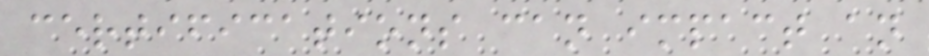certifications can impact an
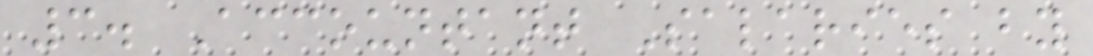3. Accountant Salaries by
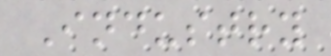Industry
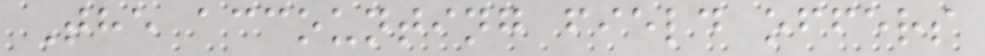The accounting field offers
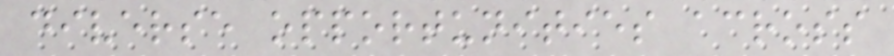diverse opportunities across
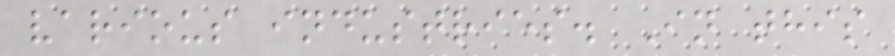various industries. In this
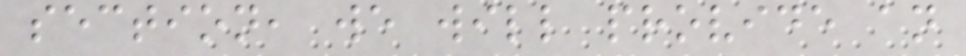section, we will provide an
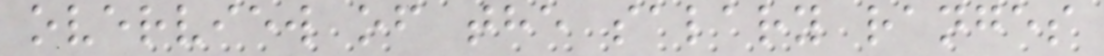overview of the salary ranges
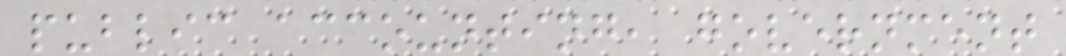public accounting, government
